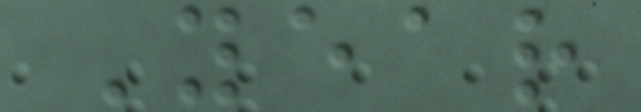Year
